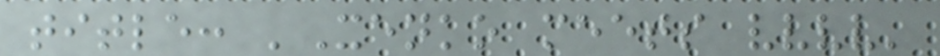title: 'Xenko meets vvvv'
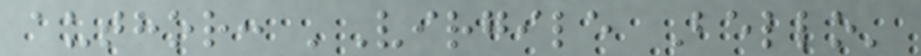author: 'Virgile Bello'
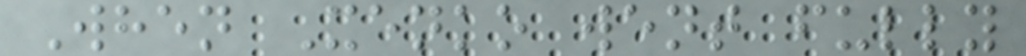When Xenko went fully
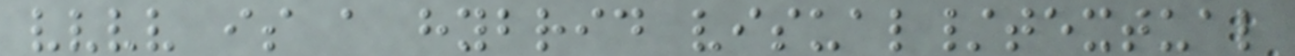vvvv is a hybrid visual/textual
